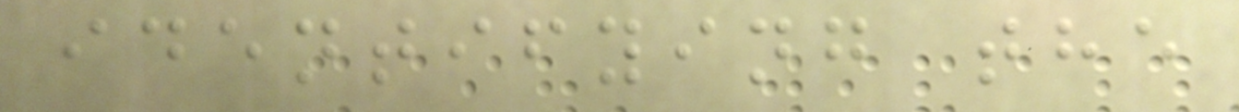identifying the
